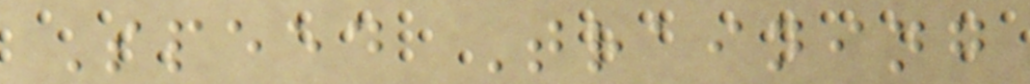Speed Training
